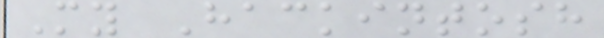My Hackintosh
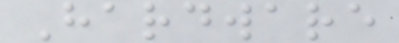Hardware
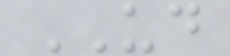UD
